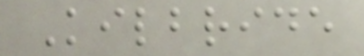Kilbride
